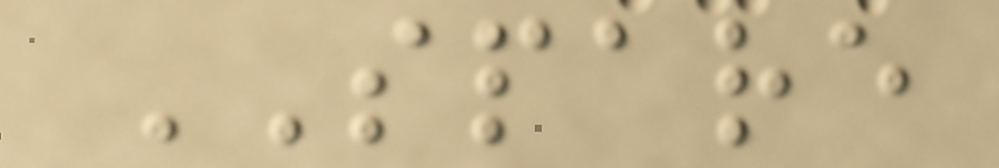SPARE
